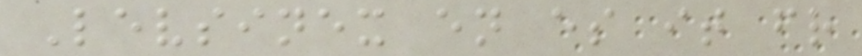Levsinex en es it fr
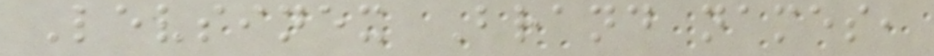Levsinex Brand names,
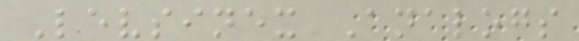Levsinex Analogs
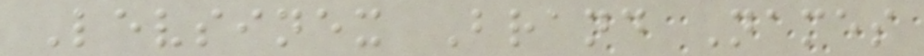Levsinex Brand Names
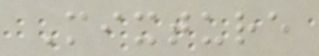Mixture
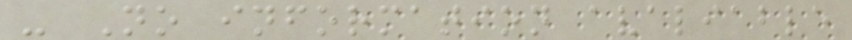- No information avaliable
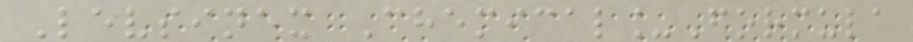Levsinex Chemical_Formula
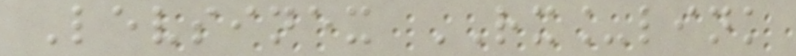Levsinex RX_link
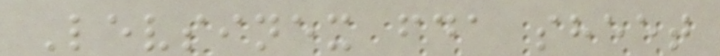Levsinex fda sheet
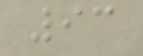93
